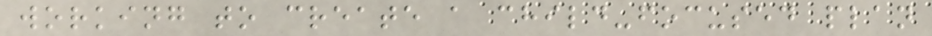working to create a child-focused plan
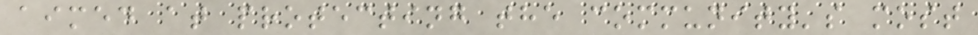aimed at protecting the community's most
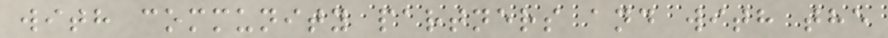with community partners and with the
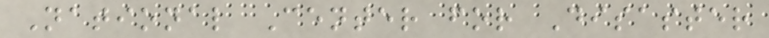National Center for Disaster
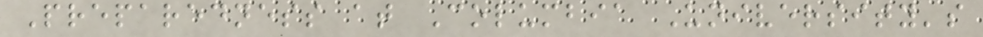Preparedness at Columbia University's
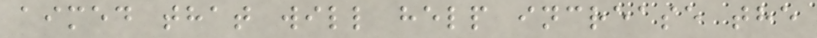aimed that will help increase the
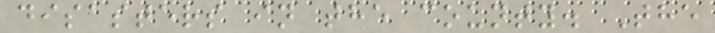disasters in the county. The
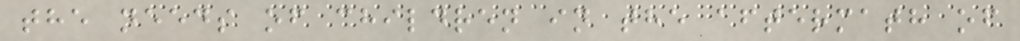the needs of children in the aftermath of
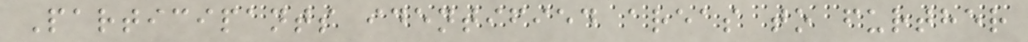Participants identified areas to further
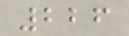226
